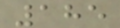185
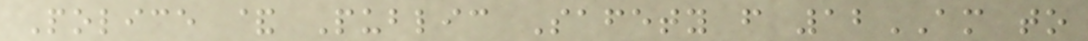Police & Public Safety from 12AM to
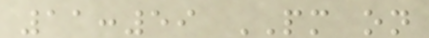11:59 PM on
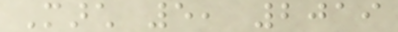March 5, 2019
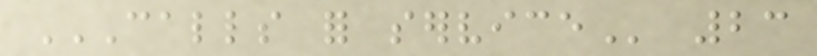CALLS FOR SERVICE 23
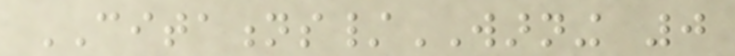CITATIONS/WARNING 0
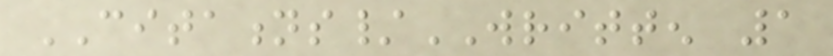CITATIONS/WRITTEN 1
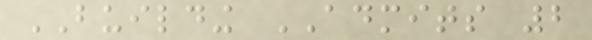BUILDING ADMITS 2
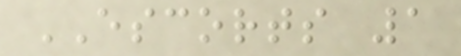ESCORTS 1
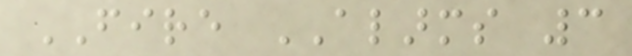FIRE ALARMS 3
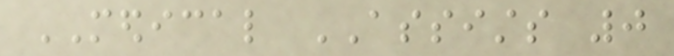MEDICAL ASSISTS 0
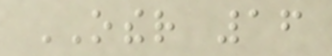OTHER 16
